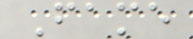Fame
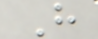H
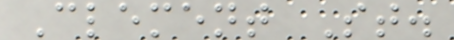Clement St.
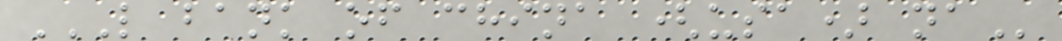L BANK OF CHINA (USA) NA
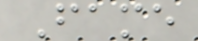Fame
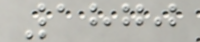1870
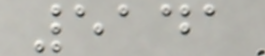5141
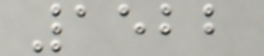1522
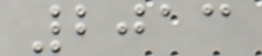2013
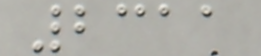2311
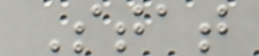Stat
